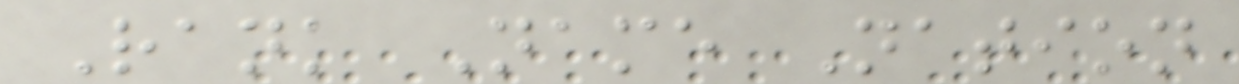Rank Name Nation
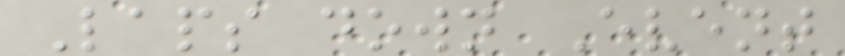Laps down Event
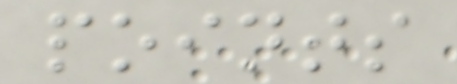points
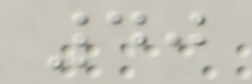40
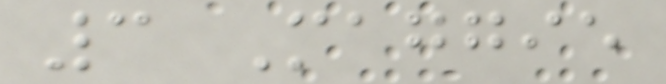3 Maggie
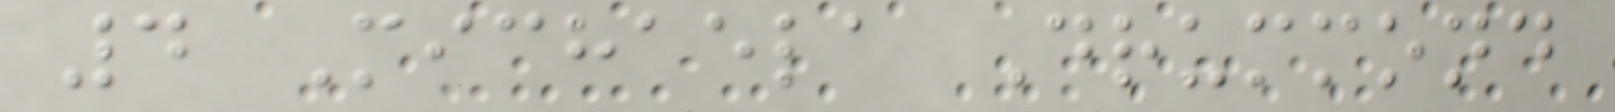4 Michaela Drummond
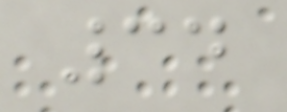34
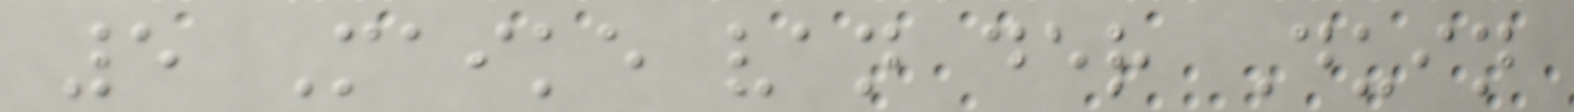5 Maike van der Duin
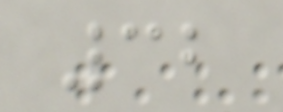32
